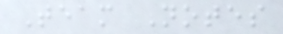Team Notes
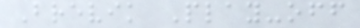Brevik Play-off
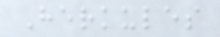Herkules
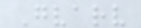Gvarv
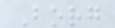Borg
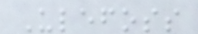Ulefoss
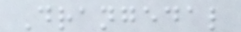Drangedal
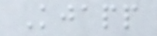Kjapp
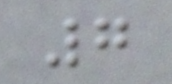7
